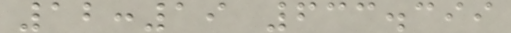12:19 633.399
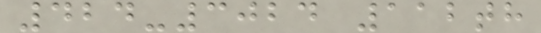424-3024 112th
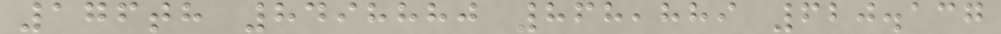176th 8498880 868,889 620.137
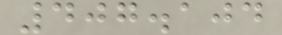407.104
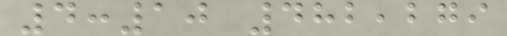4:10 482,279
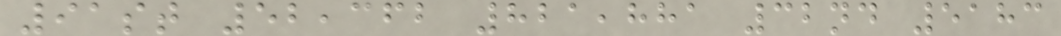91st 52,362 821,881 32nd 5183
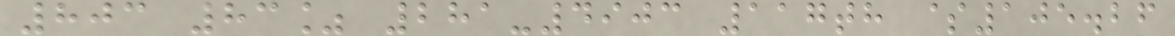803 83% 281-4903 117th $105.26
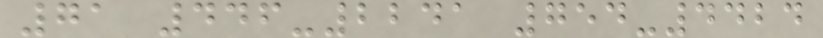71 446-2241 754-4424
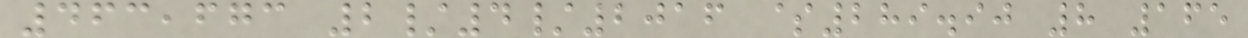463,673 2/4/2016 $289.90 8 165
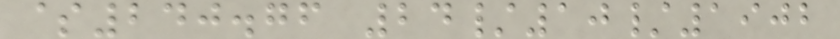$240.76 24/10/1902
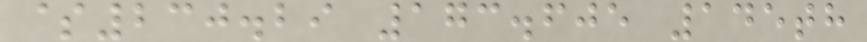$230.29 173.605 145th
